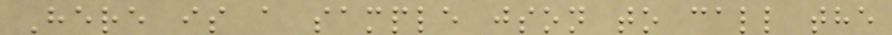Here is a sample json to call the
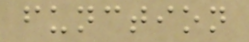function
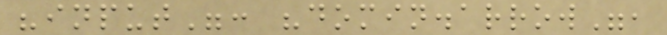"input": "domin.arrow",
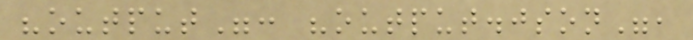"output": "output.json",
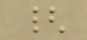{
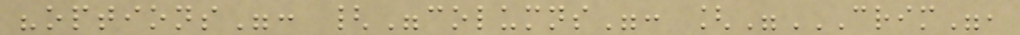"options": {"columns": ["CRIM",
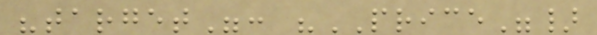"target": "PRICE"}
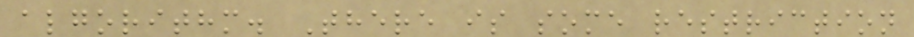algorithm. There is some restriction
